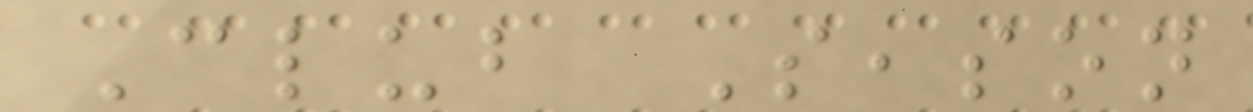Club Season
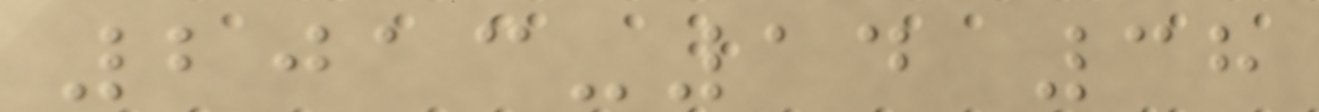2013-14 38
